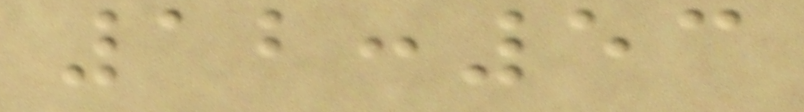12:53
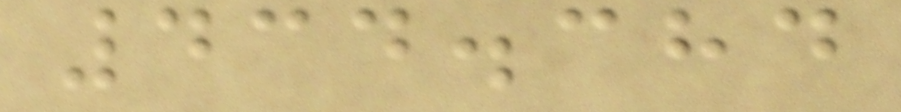434.384
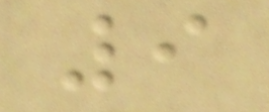9
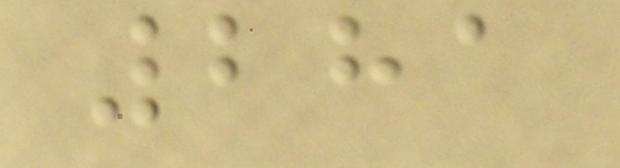281
